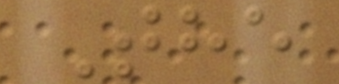The
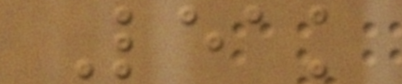Leak
